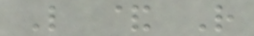L & R
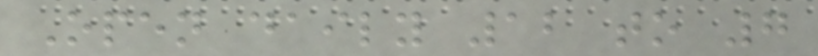Open daily 12 to 7
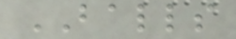BALLS
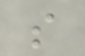s
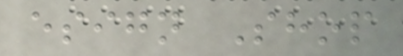esign Shop
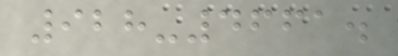928-4661.
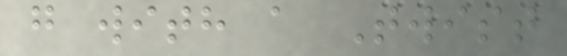g with a Twist
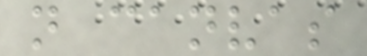n canvas
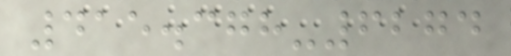415.378-6274
